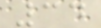34
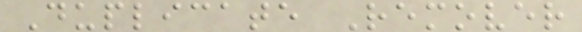Duplicate Remover
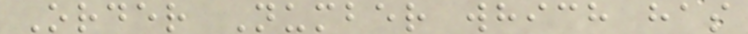Order Number which has
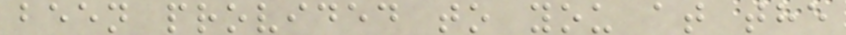been provided to you at the
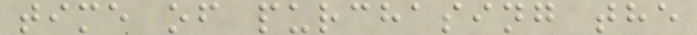time of purchasing the
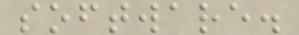software.
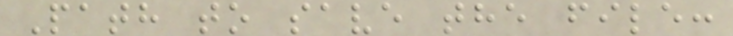Path to save the file:
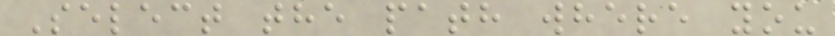Select the path where you
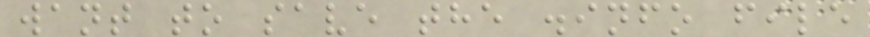want to save the .info file
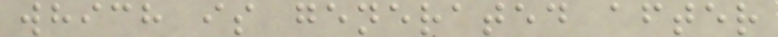which is generated after
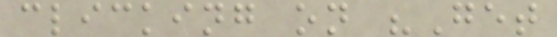clicking on "Get
